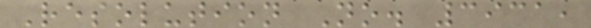Resolution No. 3931,
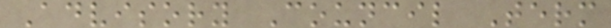Advisory Council Term
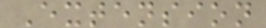Extension
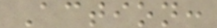Action:
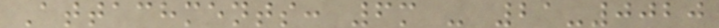Attachments: 6m - 21-0020
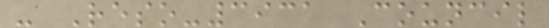- Reso-3931 Council
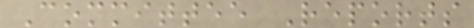Committee Reports
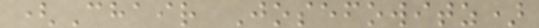(Chair Josefowitz)
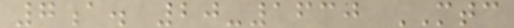7a. 20-1630 MTC
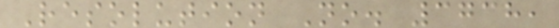Resolution No. 3738,
